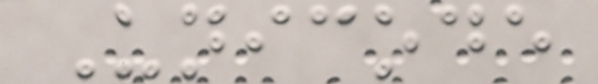Unicode
